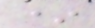*
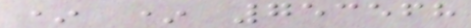* * 753568
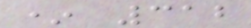* 312
